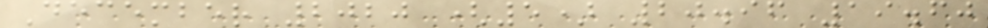December 2020 (5) 20.96 19.60
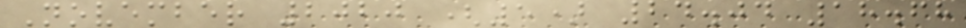November 2020 (5) 24.04 18.68
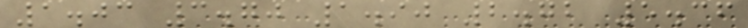1.03 3.70 1.90 2.72 5.36
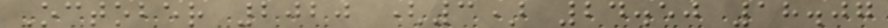October 2020 (3) 24.50 18.07
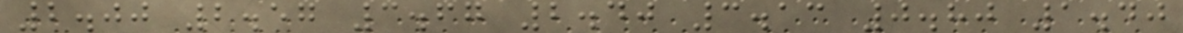2.00 2.57 3.67 2.40 3.13 0.80 1.40
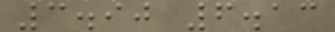3.90 6.13
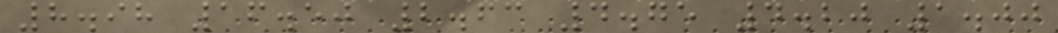8.98 16.50 2.63 4.75 4.20 1.00
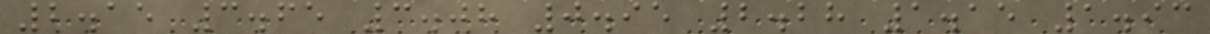2.15 3.65 3.08 0.95 2.28 1.15 1.93
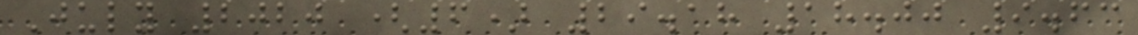July 2020 (6) 29.18 18.00 9.63
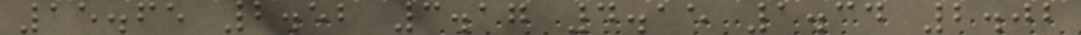15.65 2.52 3.17 4.15 1.34 2.02
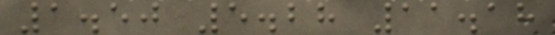1.50 5.28 11.18
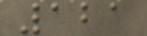121
